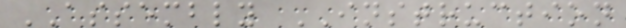ASSEMBLY INSTRUCTION
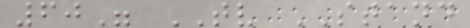60" TV STAND
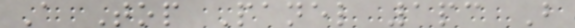A Top Panel 1pc B
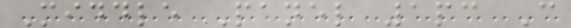Middle Panel 1pc C
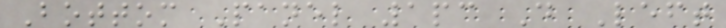Bottom Panel 1pc D Left
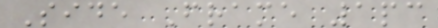Side Frame 1pc
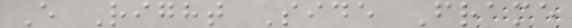E Right Side Frame
